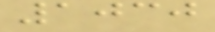1030
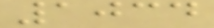1034
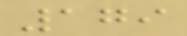179
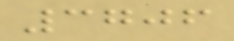3706
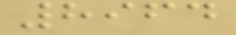8964
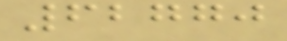62770
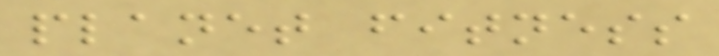planet fitness
